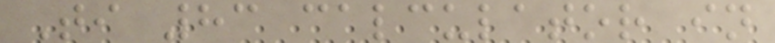Ti 83 calculator in
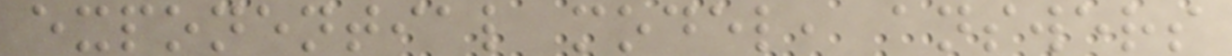exponential model, answers
